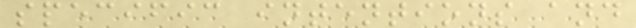specific intentions and
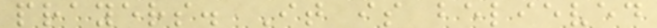prayers. It is believed
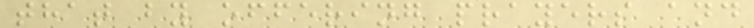that by offering prayers and
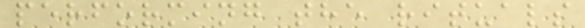performing the rituals
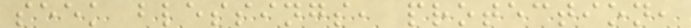seek blessings, protection,
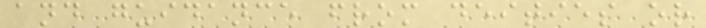and guidance from deities or
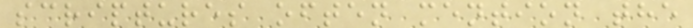scriptures often mention the
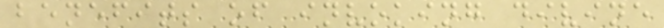benefits of invoking divine
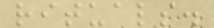rituals.
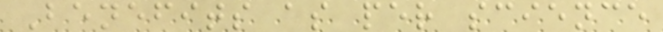Benefits as per science
